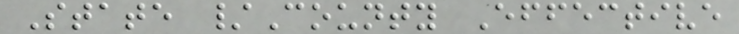State /County Effective
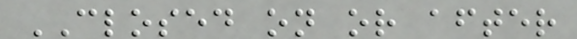CLOSED on or after
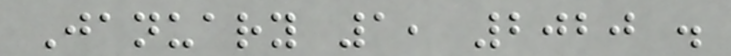January 1, 2020 .
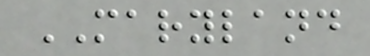MARYLAND
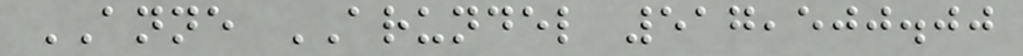ANNE ARUNDEL 517,500.00
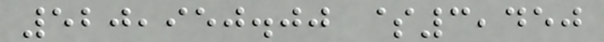520,950.00 $3,450
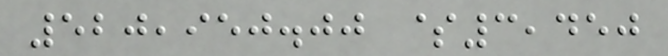520,950.00 $3,450
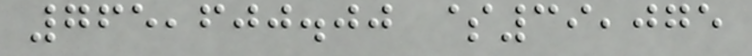765,600.00 $39,075
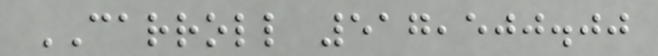CARROLL 517,500.00
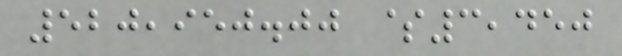520,950.00 $3,450
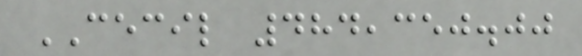CECIL 484,350.00
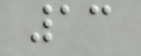13
